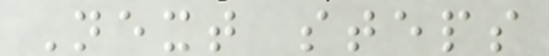Next steps
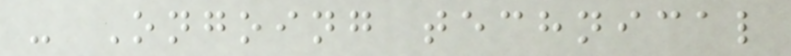- Ongoing technical
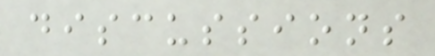discussions
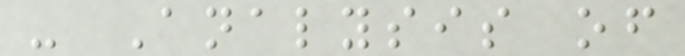- Analysis of
